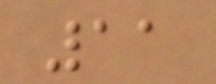11
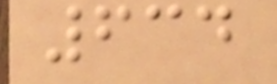634
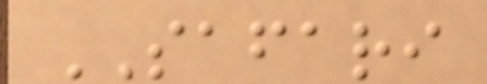SAFARI
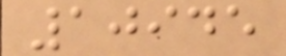10945
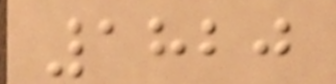1820
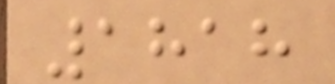1818
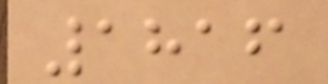1816
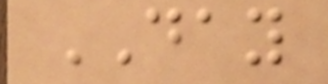DAY
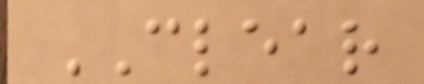CLEAR
